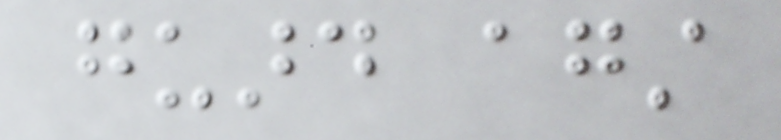guard against
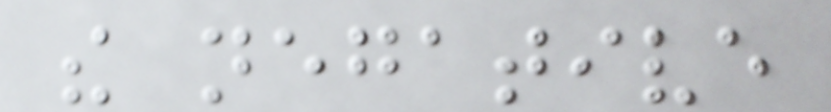the negative
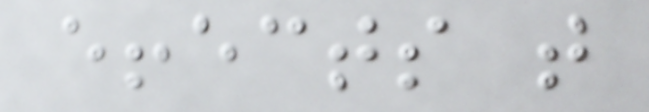effects that
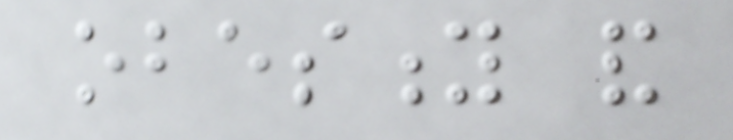obesity and
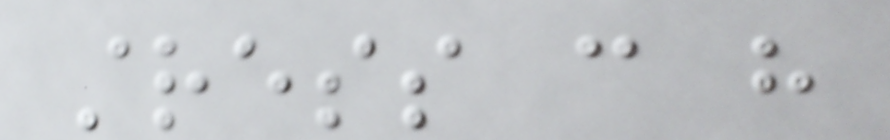stress can have
